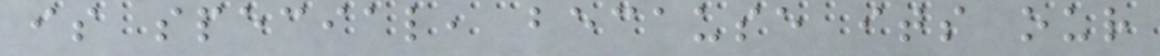is special, because its our
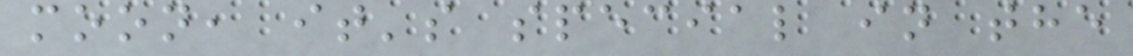moon, it's special in the
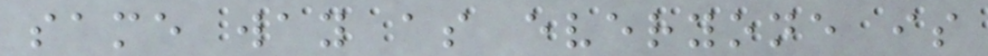same way as everyone is
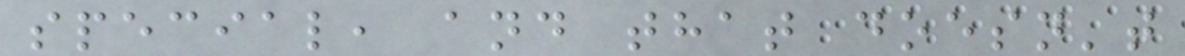special, and that doesn't
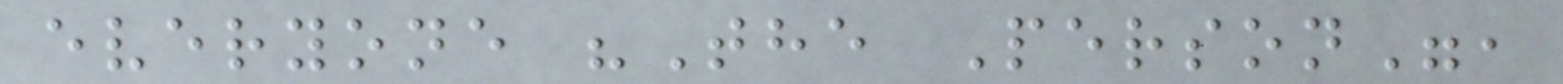everyone "The Person",
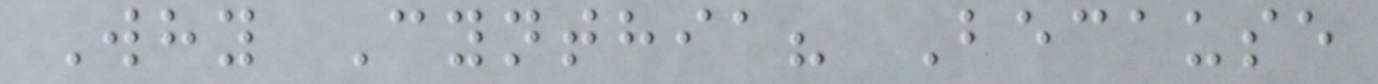Why Cynthia? Because
